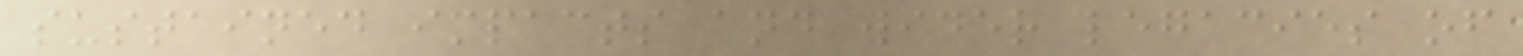sustained impacts and wider legacies of
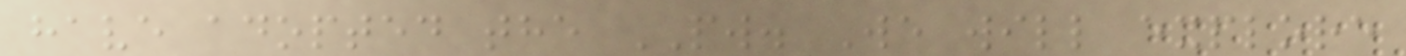have adopted the PW. We will explore
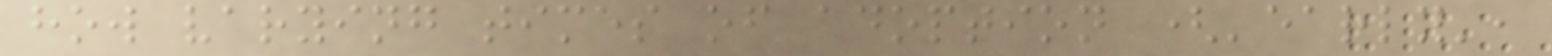how varying times of adoption ('early',
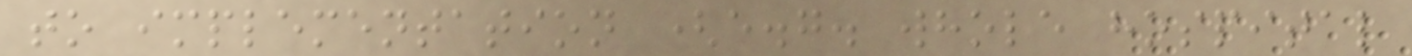to implementation (e.g. whole hospital
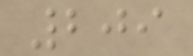209
